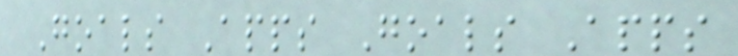Goals Apps Goals Apps
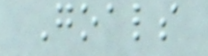Goals
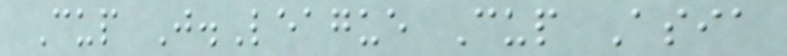Cup J.League Cup Asia
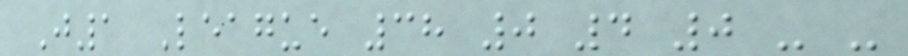J1 League 38 0 4 0 - -
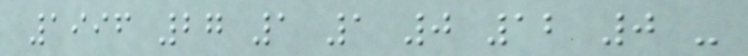1996 27 1 1 0 12 0 -
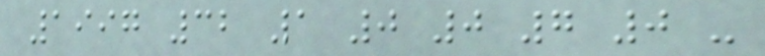1997 32 1 0 0 7 0 -
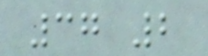37 2
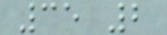35 2
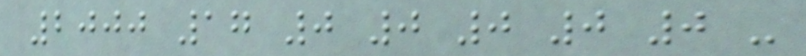2000 17 0 0 0 0 0 -
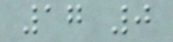17 0
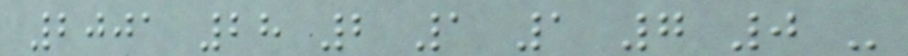2001 28 2 1 1 7 0 -
